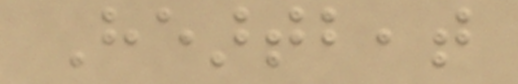Heartbeat
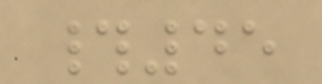#45
